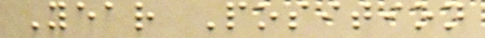Year Position
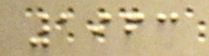1963
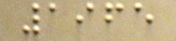1965
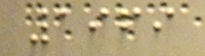1969
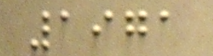1971
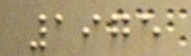1975
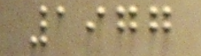1977
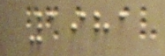1981
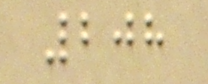208
